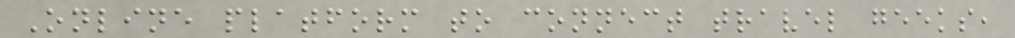Online platform to connect travel geeks,
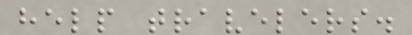help travelers.
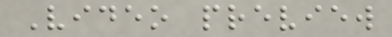Video preview
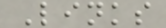Links
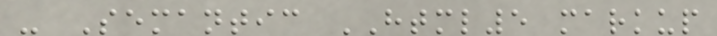- Semantic HTML5 markup
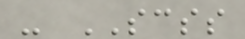- SCSS
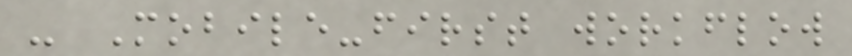- Mobile-first workflow
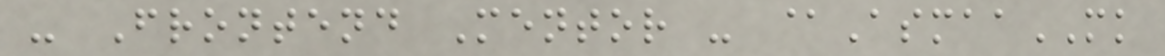- Frontend Mentor - @AsmaaMK
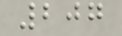207
